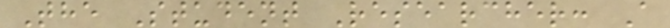The Student Researcher: A
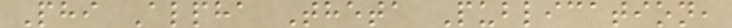Phi Alpha Theta Publication,
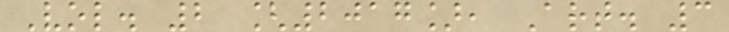Vol. 2 [2017], Art. 3
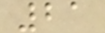21
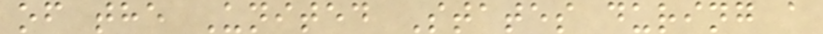of the United States during a
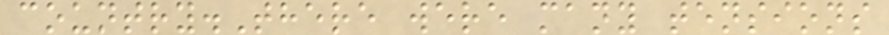country.There were many tensions
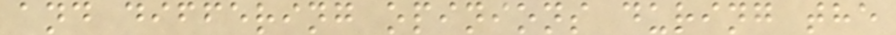and differing opinions during the
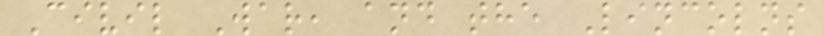Civil War, and the Lincolns
